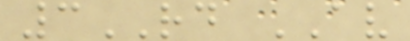3RD AV
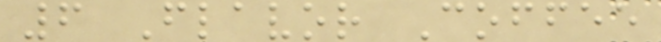6 Flavor Coffee
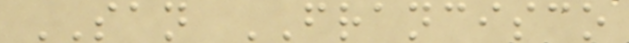SAN FRANCISCO
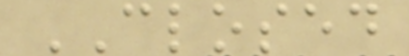CLOSED
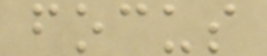focus
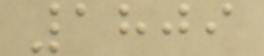1809
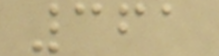361
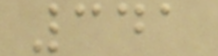341
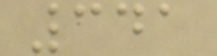341
